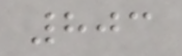803
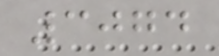3074
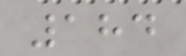184
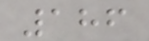186
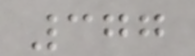377
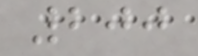200
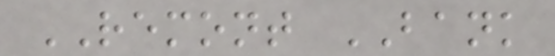REMONT BANK
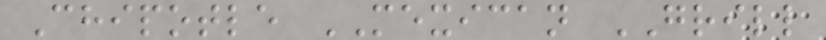Chipotle MEXICAN GRILL
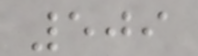509
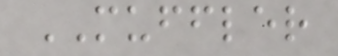MUFFLER
